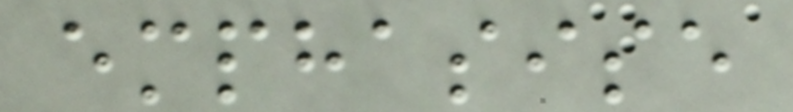emphasise
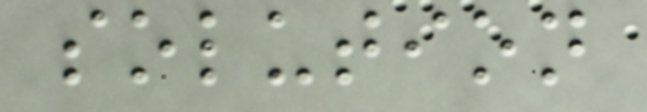solution
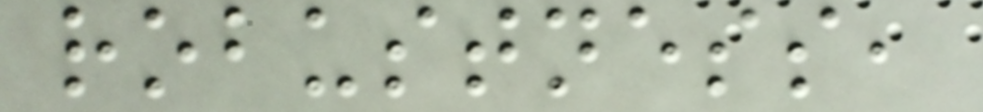robustness,
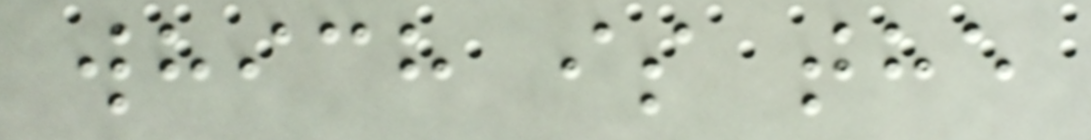which is the
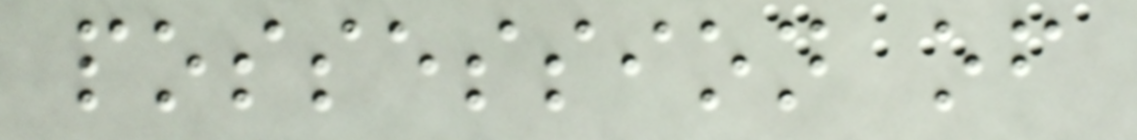possession of
